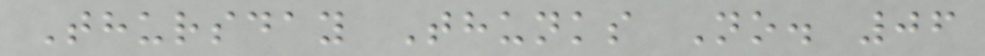Thursday Thunks No. 06
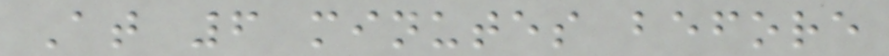At 6 minutes before
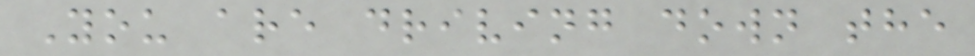You are driving down the
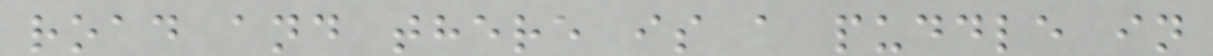road and there is a puddle in
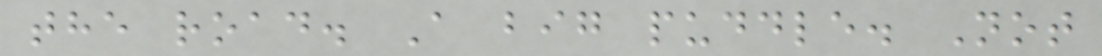the road. A big puddle. Not
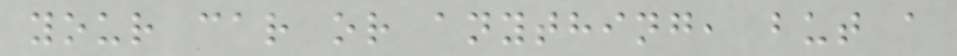your car or anything, but a
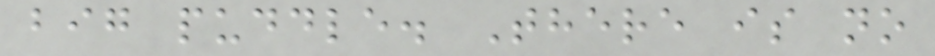big puddle. There is no
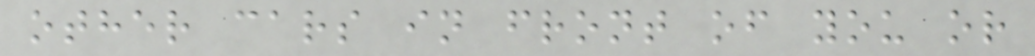other cars in front of you or
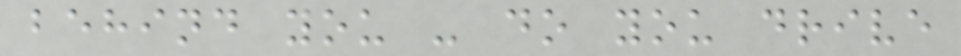behind you - do you drive
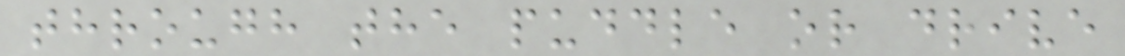through the puddle or drive
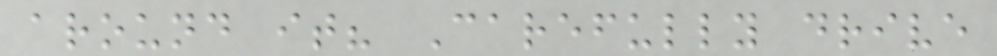around it? Carefully drive
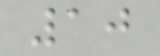10
